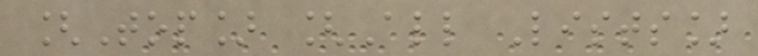[Top] [All Lists]
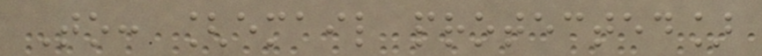To: [email protected]
